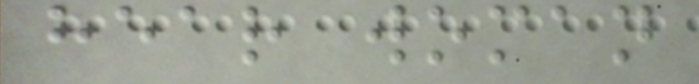hear woman
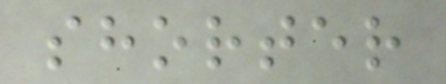shorter
